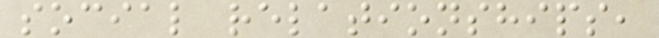social relationships,
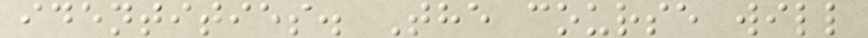identities. The course will
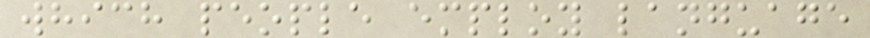which people employ language
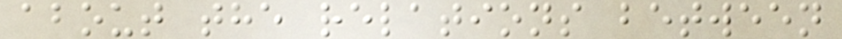about the relations between
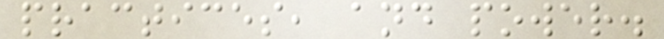practices, and power.
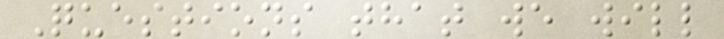Questions that we will
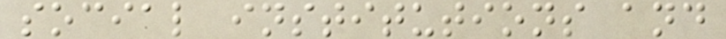social institutions and
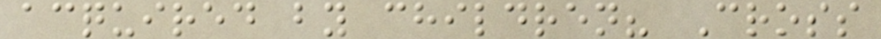acquired by children? Cross
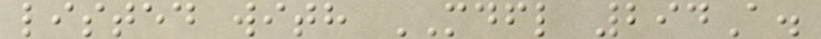listed with MDFL 294A.
